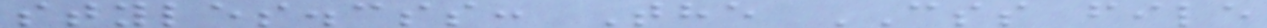styles.css: The CSS file
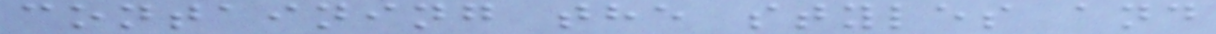containing the styles and
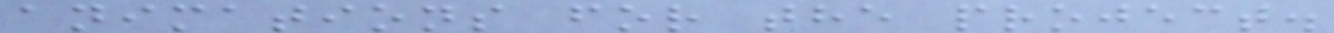animations for the project.
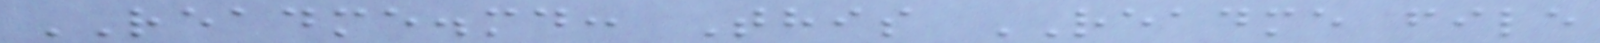README.md: This README file
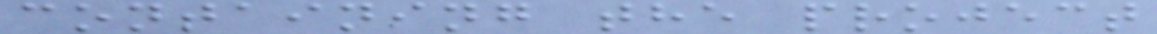containing the project
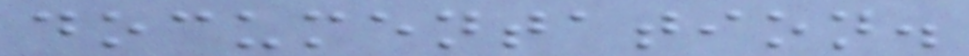documentation.
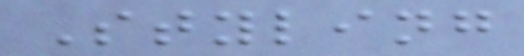Styling
